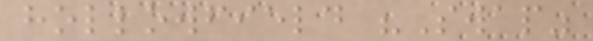hollowfield "Swap"
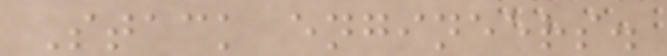Stack engineers.
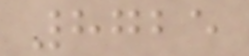8725
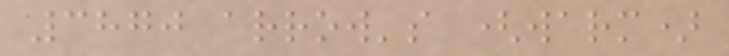3870 arrow's (warm)
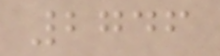2746
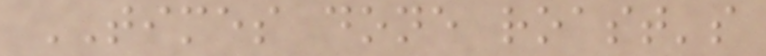TIMES done roast's
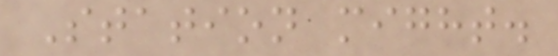Station might.
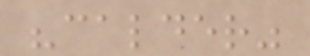"calder"
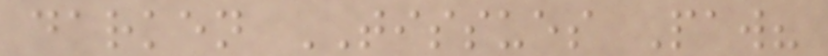darken TISSUES Paw?
